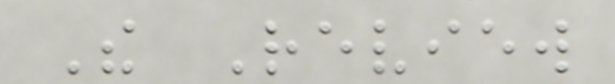The Review
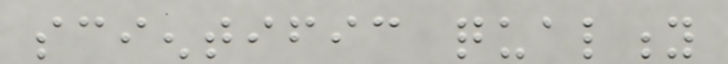scientific quality
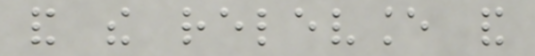and the relevance and
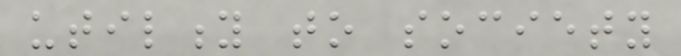utility to society
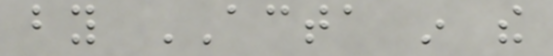by ACTA in the
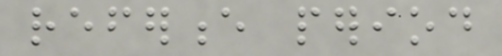reference period
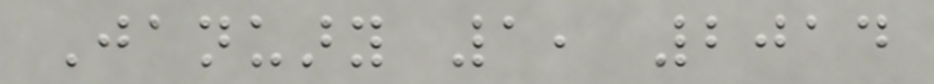January 1, 2014
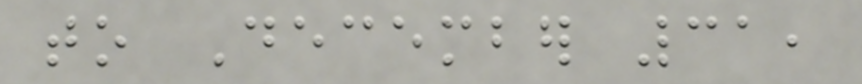to December 31,
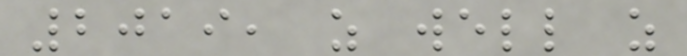2019, as well as
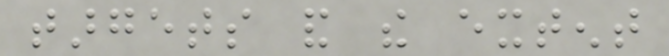targets and the extent
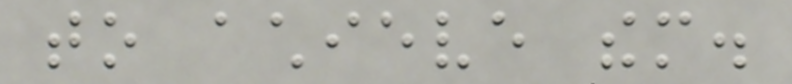to achieve them.
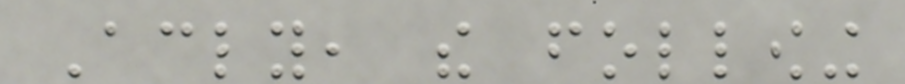Accordingly, the following
